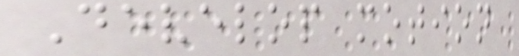Develop motion
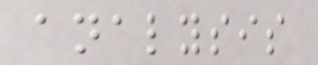analysis
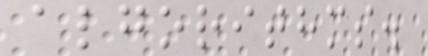algorithms.
